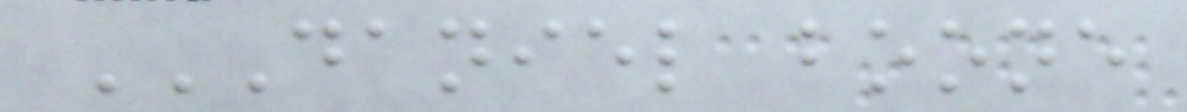DANIEL BOONE
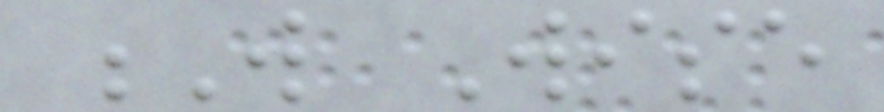W Wise
